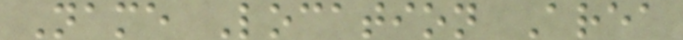Name Location Area
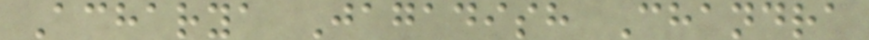Acharya Jagadish Chandra
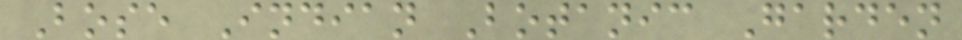Bose Indian Botanic Garden
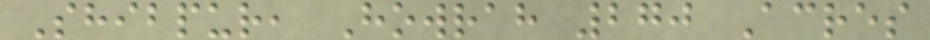Shibpur, Howrah 270 Acres
